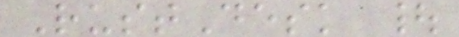RustDesk |
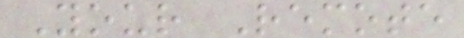Your Remote
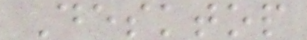Desktop
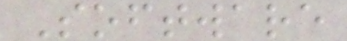Software
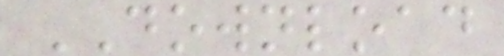DOWNLOAD
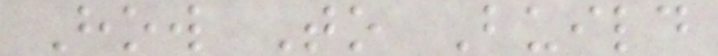How To Build
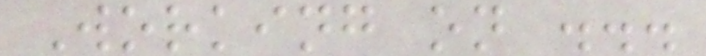Working on ...
